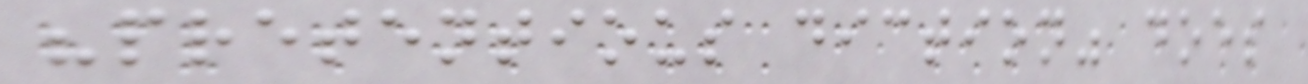"pretentious diction" does
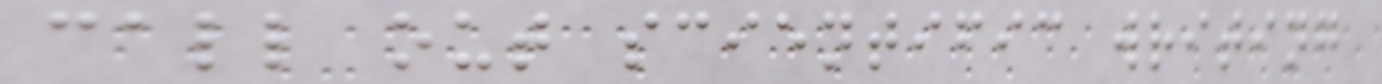call out scientific writing
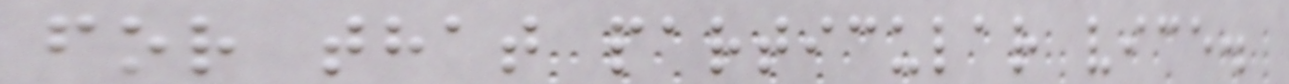for that particular vice.
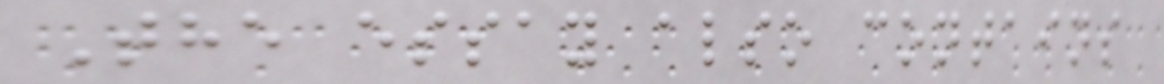The essay also contains
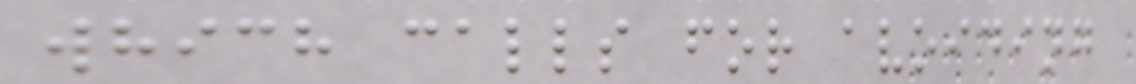which calls for avoiding
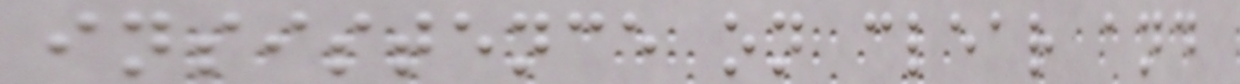insistence on clear and
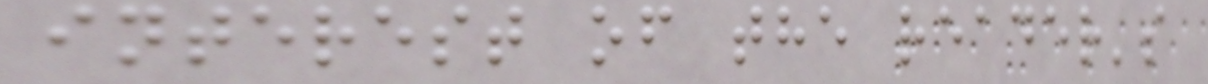interest of the reader's
